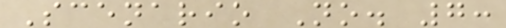Scenario No. 7:
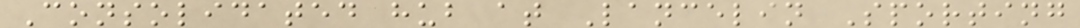Consolidated hub at Lancelin Sporting
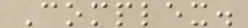Complex.
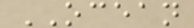OCEAN
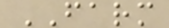FARM
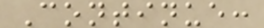Continue:
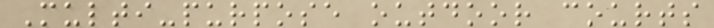Multi-purpose outdoor courts
